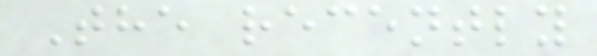The recently
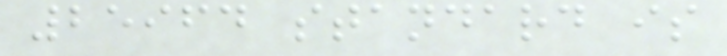25964 standard is
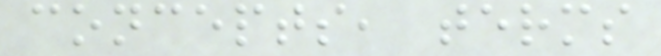concepts, terms
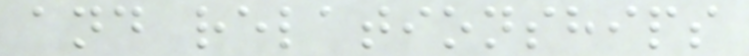and relationships
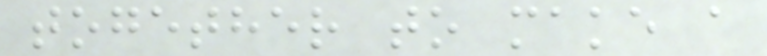together to make a
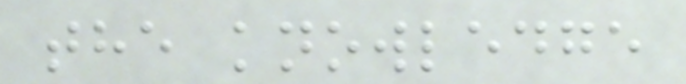the knowledge
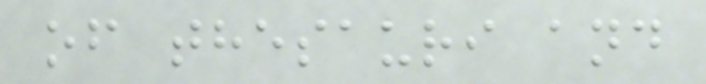of thesauri and
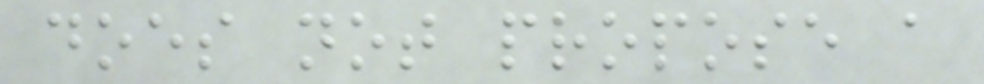does not propose a
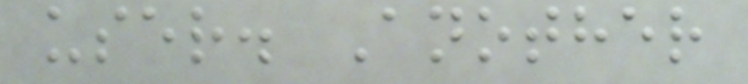user. Another
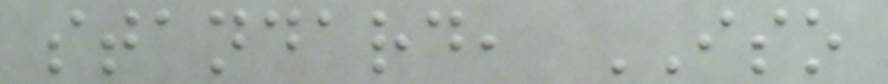standard, ISO
